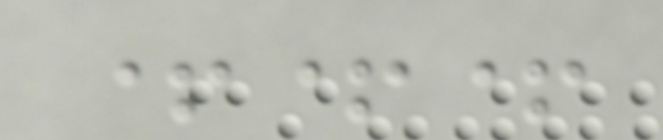+++
